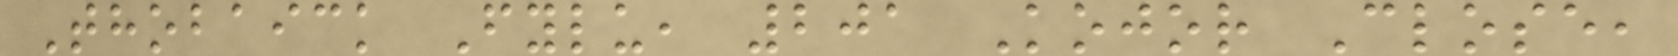Thobaick Fylu, 201 Kojor Close,
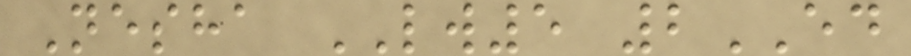Nesha LW5 2ED
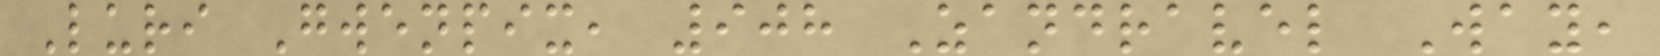Luri Gwenpix, 908 Zandravel Way,
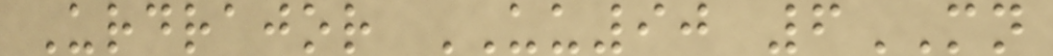Urdrajor UU90 6MN
